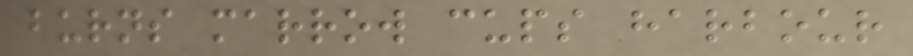burns marrow cups harbour
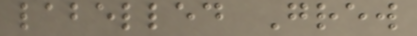labelled Grew
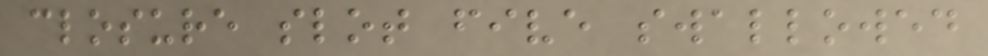closure slot five swallowed
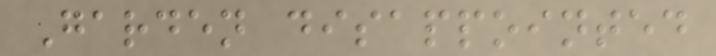Garden disappointed
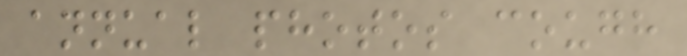annual photos cough
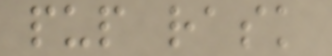pup rask
